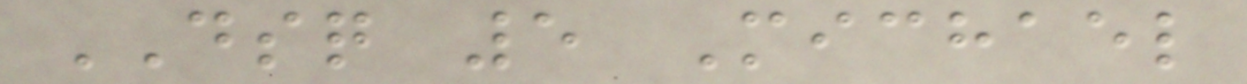DSQ 5 Michael
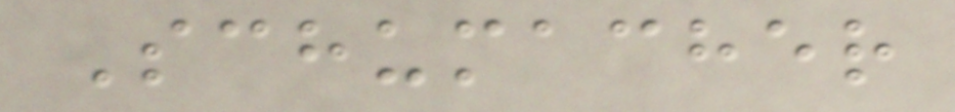Schumacher
